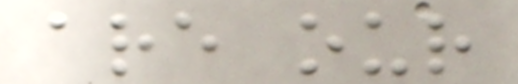are our
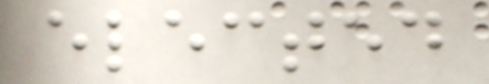elected
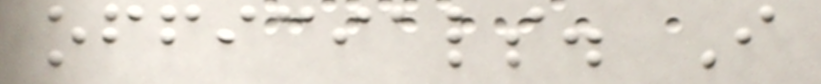officials. I
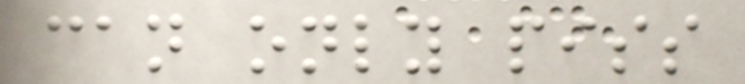can only piss
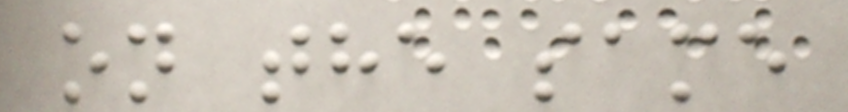on the same
